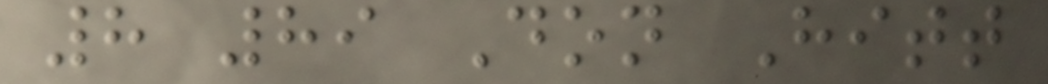8 89 Don Hitt
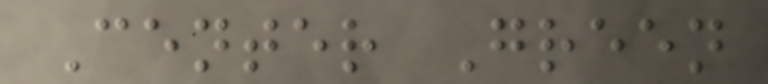Center Green
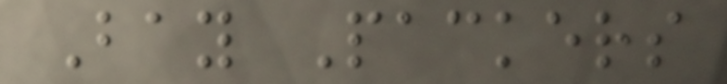Bay Packers
